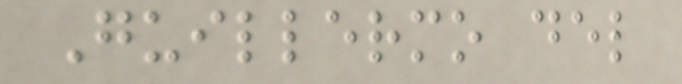Guillermo del
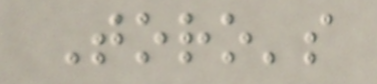Toro's
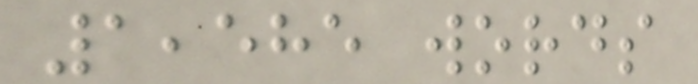1,585 words
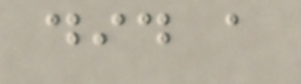did a
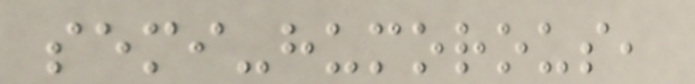semi-humorous,
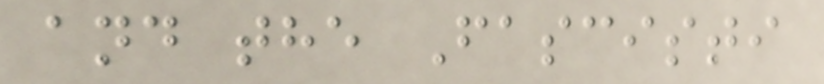and the Fascisti
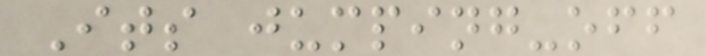Its jumping-off
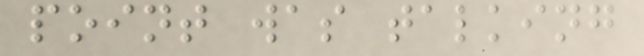point was talking
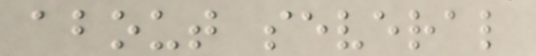about several
